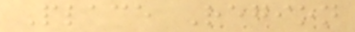Place Region
